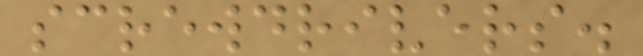screwdrivers.
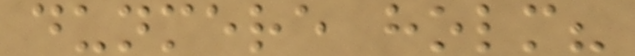dunmere holm?
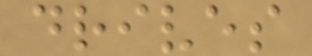drives
